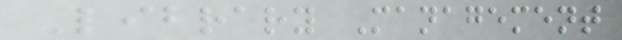Library Management
